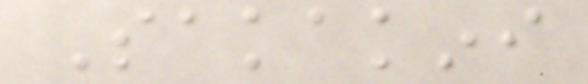Sakakini
